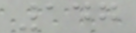147
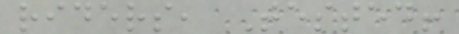riders, Tested!
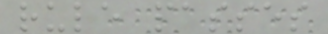rule passes
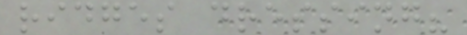ridges dressing?
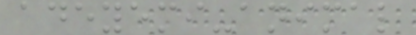adeyemi-animal
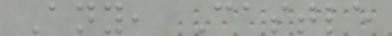Any, Castle
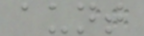aunt
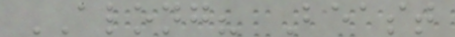ALONG? Beast
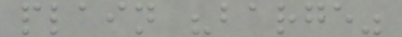plain "barge"
